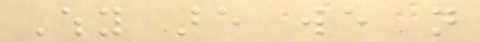Why are we not
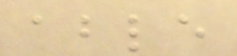able
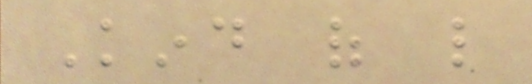Kind of like
